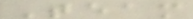Team
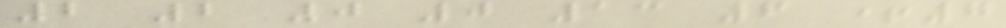2 2 0 0 13 6 +7
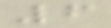6
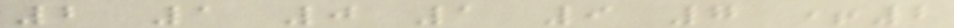2 1 0 1 9 7 +2
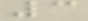3
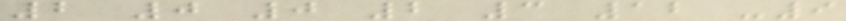2 0 0 2 3 12 -9
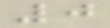0
